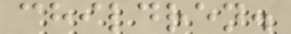children.
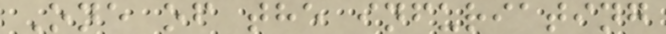One of the infuriating
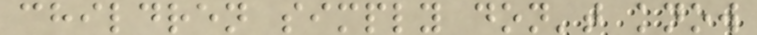children simply don't know
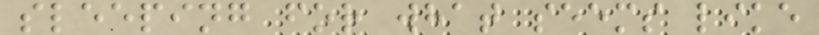sleeping for what seems like
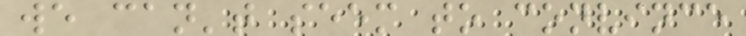we can't seem to convince
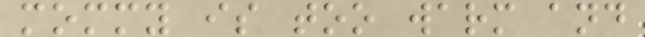mommy is too warm and
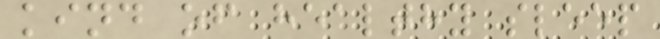kind of healthy sleep
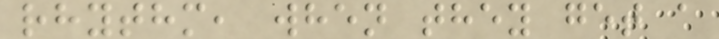rhythm, when they get a
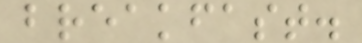breakfast.
